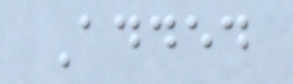Added
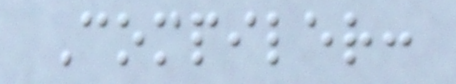Compiler:
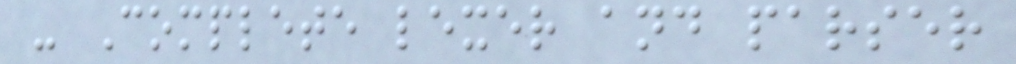- Complete lexer and parser
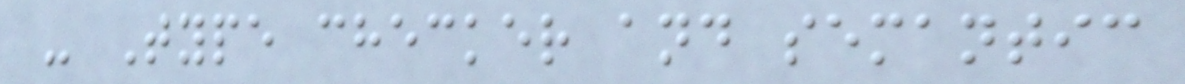- Type checker and semantic
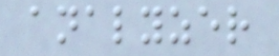analyzer
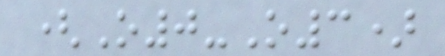(O0-O3)
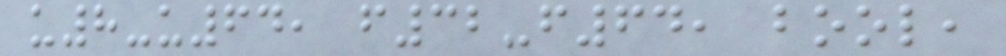u8-u64, f32-f64, bool,
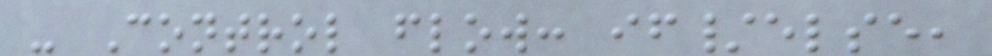- Control flow: if/else,
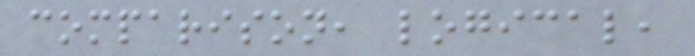comparison, logical,
